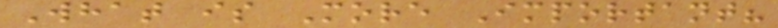What is More Important?
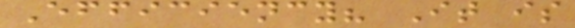Efficiency? It is
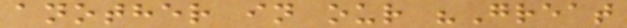another in our "Great
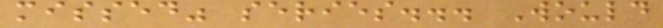missed" series... Would
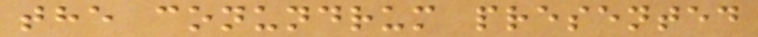the conundrum presented
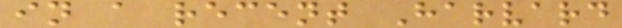in a recent Harvard
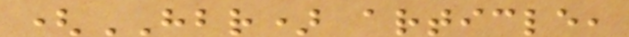(HBR) article,
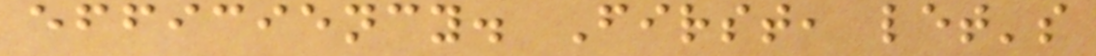efficiency. First, let's
